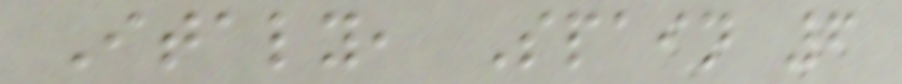Italy, Spain 6
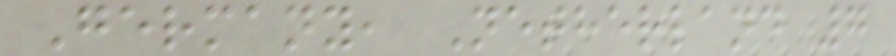Germany, Netherland 7
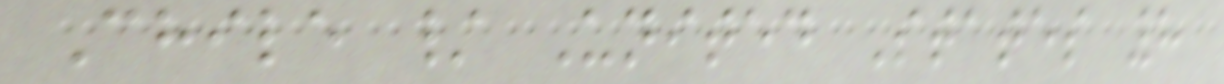Chile / United States 8
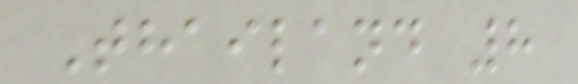Thailand 8
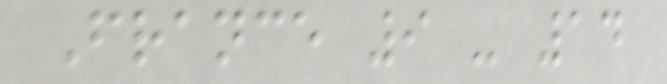France 9 - 14
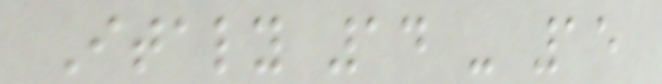Italy 14 - 15
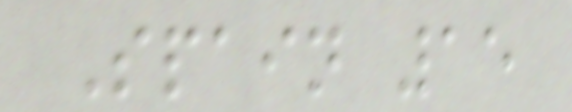Spain 15
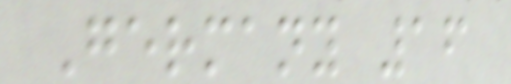Germany 16
